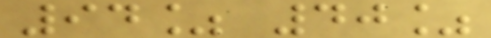94% 40%
